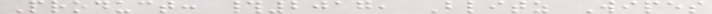Product: #2017, Blitz Wipes
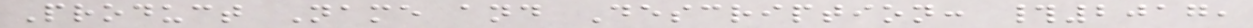Product Name and Description: #2017,
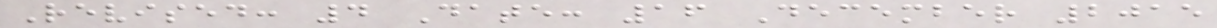Revised: 4 Date: 16 December 2015
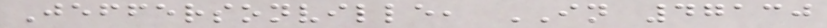Jeffersonville, IN 47130
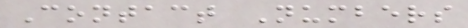Contact Numbers
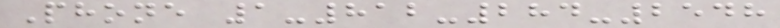Phone 1-812-284-2548
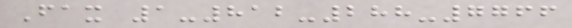Fax 1-812-288-7766
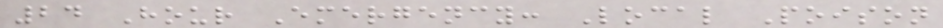24 Hour Emergency: Local Poison
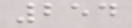254
